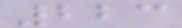223
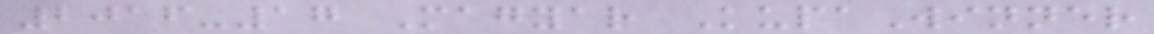2016-17 Magyar KupaWinner
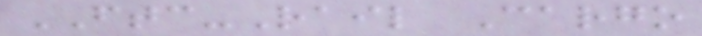FTC-Rail Cargo
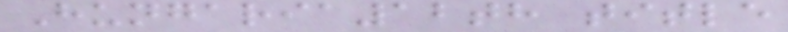Hungaria12th title
